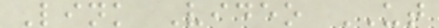Link Video UT
